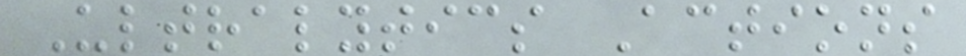Ultralytics Actions
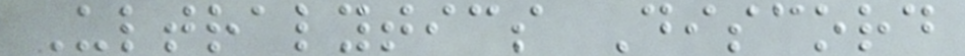Ultralytics Discord
